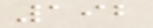192
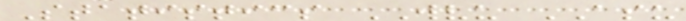Statistics WVU ASU
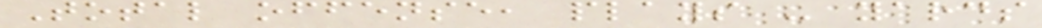Total offense, plays - yards
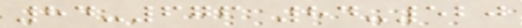84-676 84-520
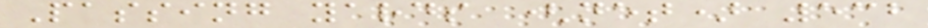Passing yards (net) 532
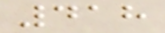418
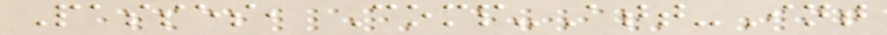Passes, Comp-Att-Int
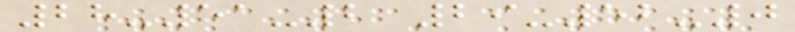28-51-2 29-52-0
